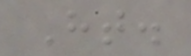Ht.
